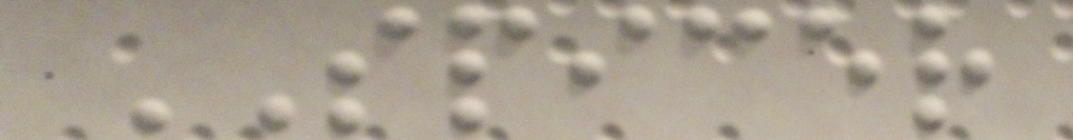SPICER
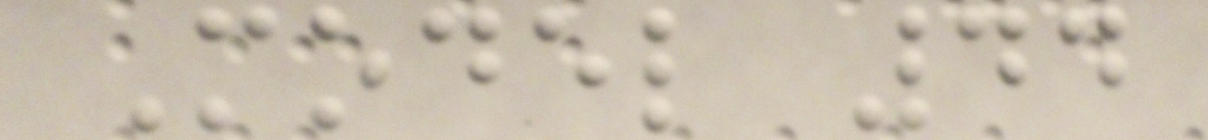Model 44
